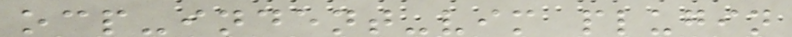ocp-indent-vim plugin
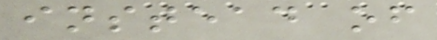instead of
